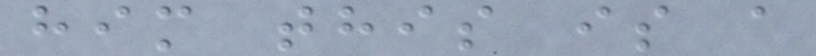him this is a
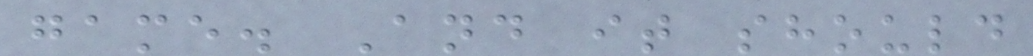game. And it should
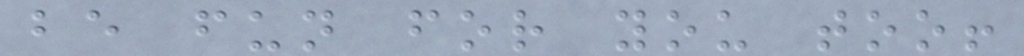be fun for you too!
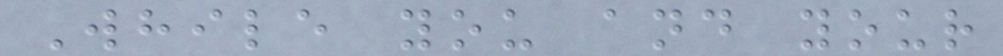While you and your
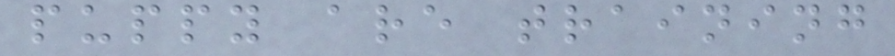puppy are training
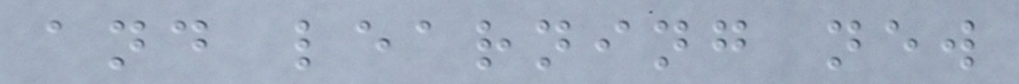and learning new
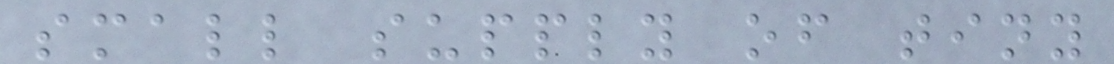small supply of tiny
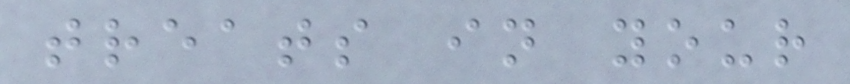treats in your
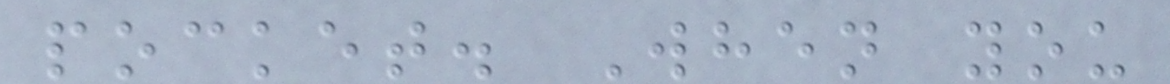pocket. When you
